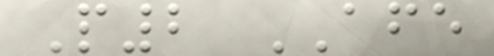P2 AFE
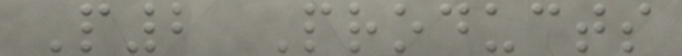P2 Products
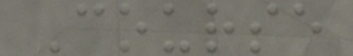Course
